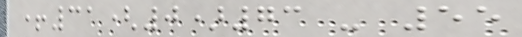+31(0)73 - 55
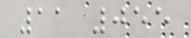11 055
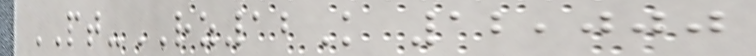PT-RZ12K 12,000
